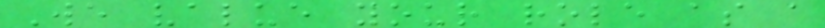We value your role as a
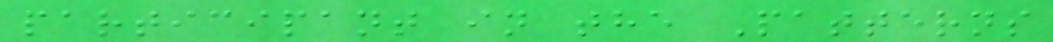participant in the Patterns
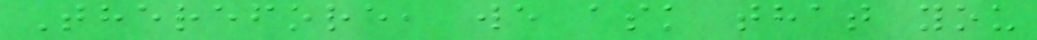Therefore, we ask that you
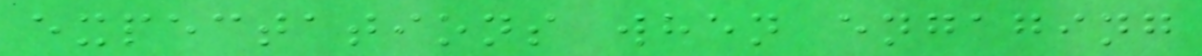expectations when engaging
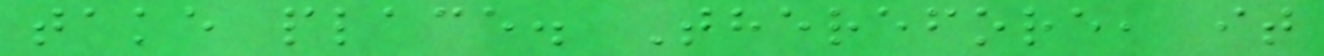take place. Therefore, it
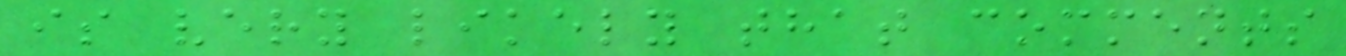is very likely that comments
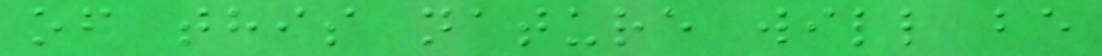of this nature will be
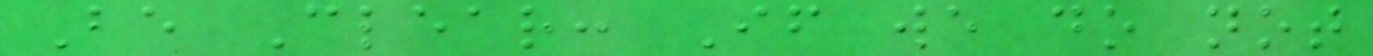Be Clear: If we do not
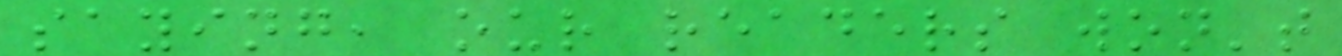saying, our readers won't
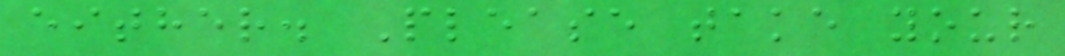either. Please take your
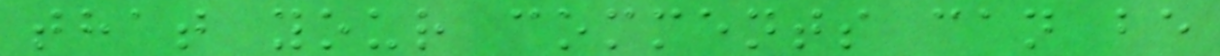that your comments can be
